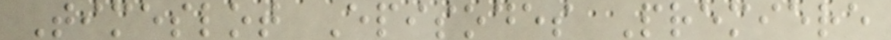Timeslot Episodes Premiere
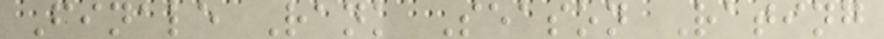Finale Rank Season Rating
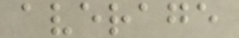average
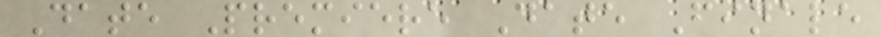Date Premiere Date Finale
